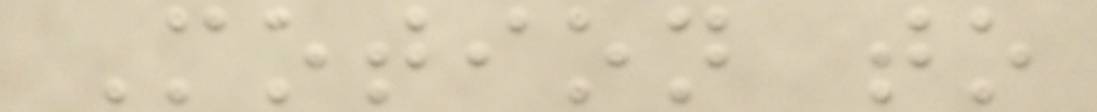Motion to
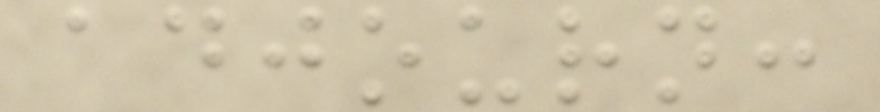adjourn:
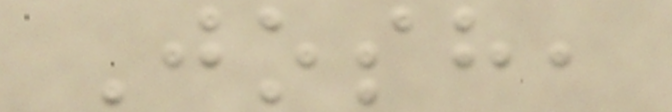Josh,
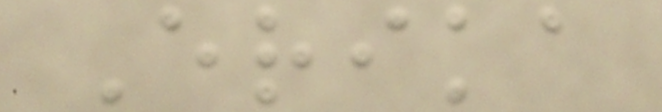Erika
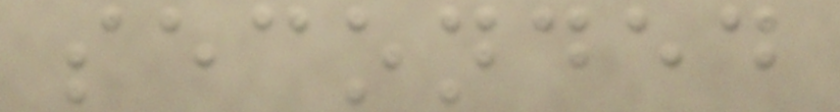seconded
